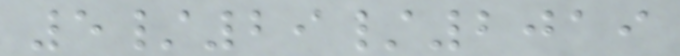5/29/2019
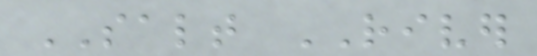SALT RIVER
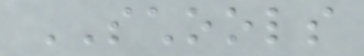SCHOOLS
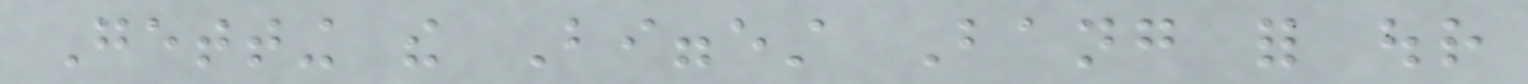Getting the Biggest Bang for our
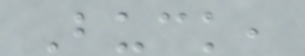Buck,
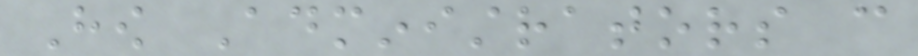How Administrators can
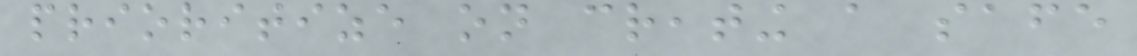prioritize on creating a safe
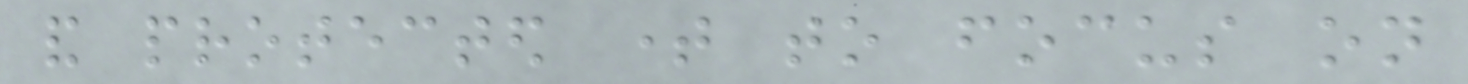and protected time to focus on
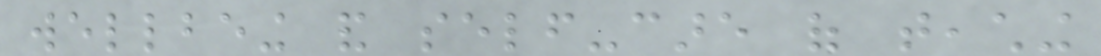wellbeing and self-care of teaching
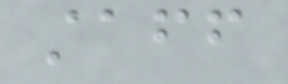staff
